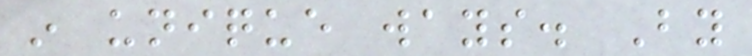in unique ways. By
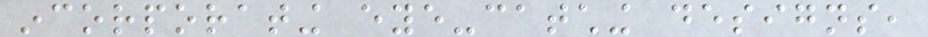incorporating eye-catching designs,
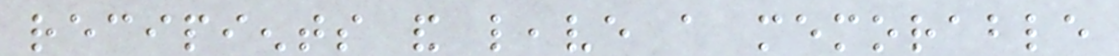recipients and leave a memorable
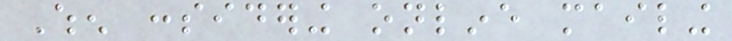When considering online mailing
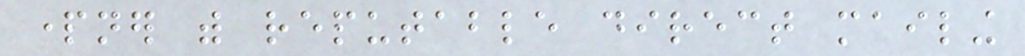partner with reputable direct mailing
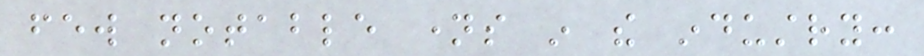few notable names in the industry:
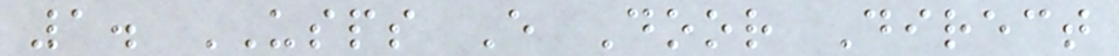1. USPS Every Door Direct
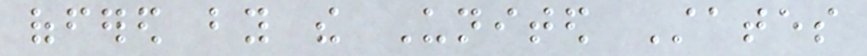offered by the United States
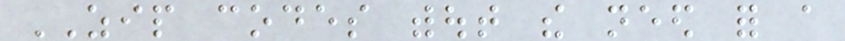ZIP codes without the need for a
